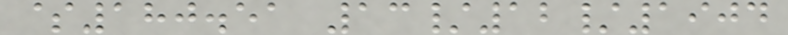$180.51 13/12/1904
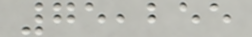75,255
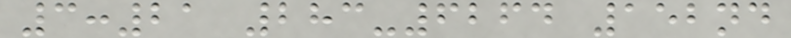3:21 283-6264 152nd
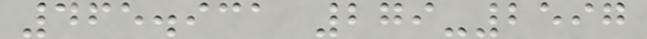465.931 279-2597
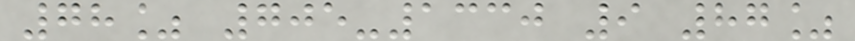78% 705-1330 9 87%
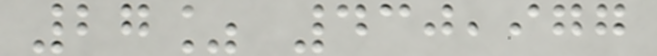27% 430,977
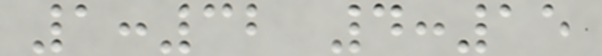1:32 4:15
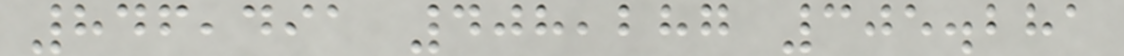846,491 408,287 305.281
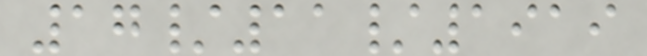17/11/1919
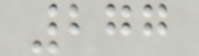277
